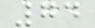74
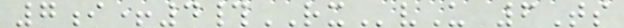7i+4#RXvU 6Ts
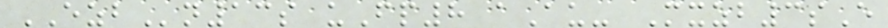EZBn13s uFp8 aAu- Mxzb3sE
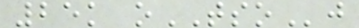25k oTSOj
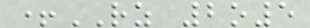+RZ 2o5
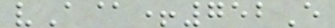vA@+752E
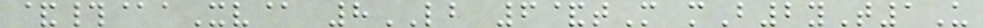&#@aXv@ 8LB 6&tM mB2yT1U
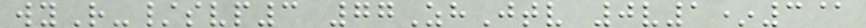wyR-/svp3 77ZhJtv 0v1*3@
